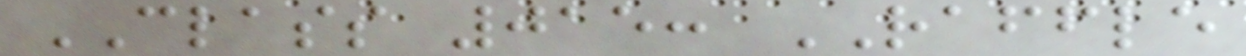CLASS 015: RAFFLE
